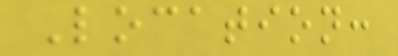Location:
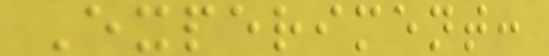Experiment:
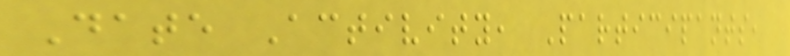Date Activity, Participants,
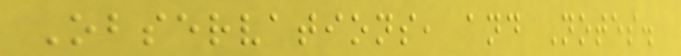Observations, and Notes.
